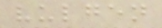vulgen
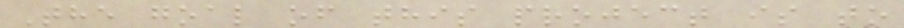The goal of this project is to
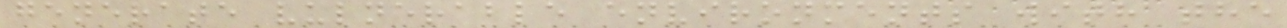generate vulnerable environments with the
